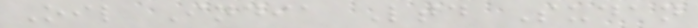Oil India Ltd Sudan
